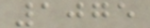1075
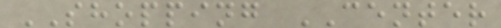SHOPPING CENTER
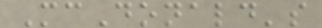McDonald's
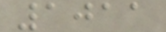1011
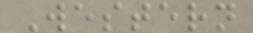Western
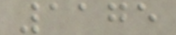1175
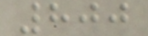800
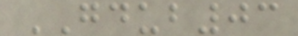GDUB03
